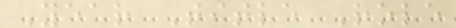Year Title Role
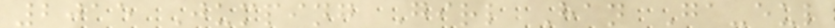2015 Jumping Girl Han Ga-eul
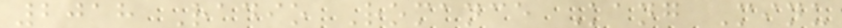2018 Radio Romance Kang Minu
